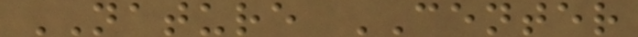NATURE CENTER
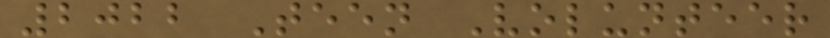2022 Teen Volunteer
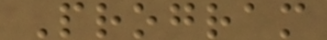Program
